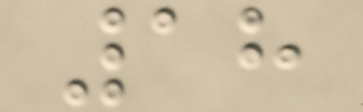18
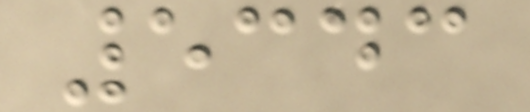5343
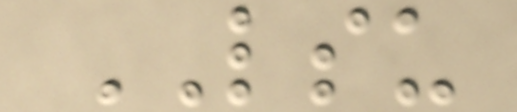LSU
